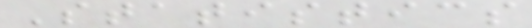Statistics
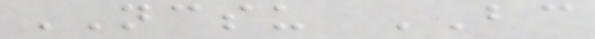NCSU BC
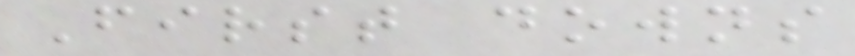First downs
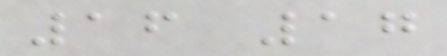16 17
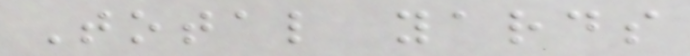Total yards
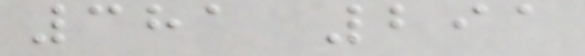381 291
